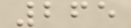265
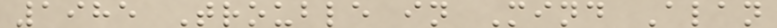1985 Trouble in Mind Alan
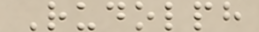Rudolph
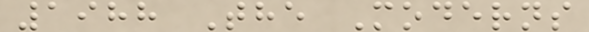1988 The Moderns
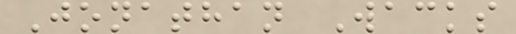Jonathan Wacks
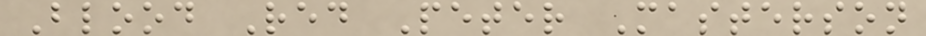Blood Red Peter Masterson
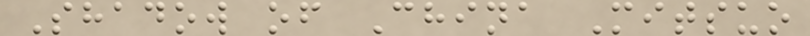Shadow of China Mitsuo
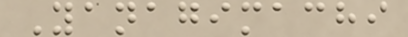Yanagimachi
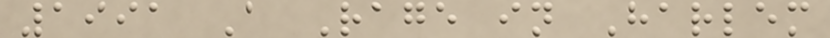1991 A Rage in Harlem
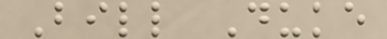Bill Duke
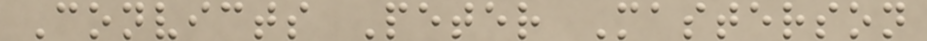Convicts Peter Masterson
